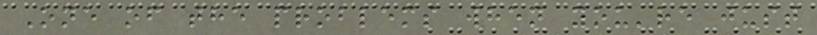One of the problems when you're just
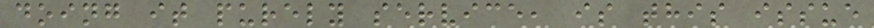doing it purely service, is this issue
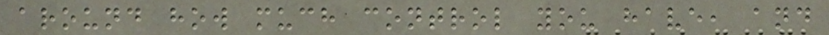around how much control you have, and
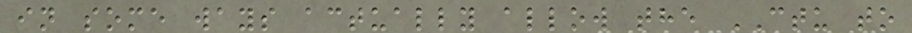in some ways actually allow the CTU to
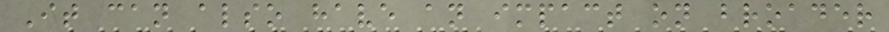It can also have an impact on broader
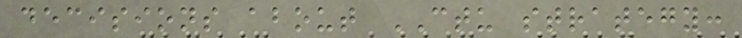decisions about CTU strategy:
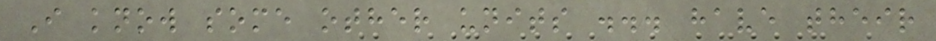I know some other units ... have their
